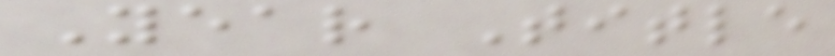Year Title
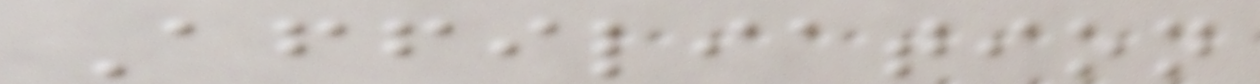Affiliation
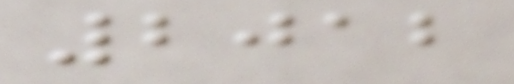2012
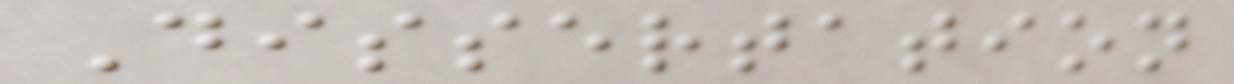Dissertation
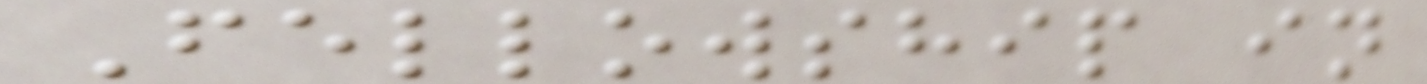Fellowship in
